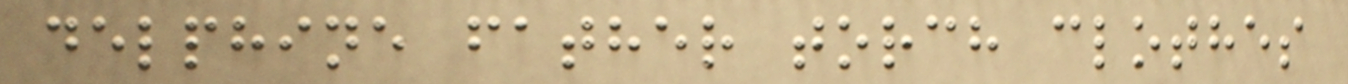delphine father torch clothes
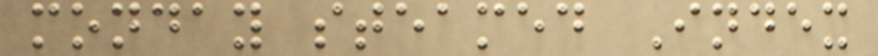monday steamed Index
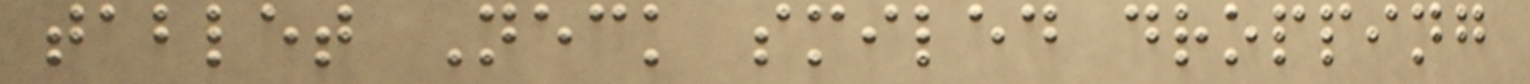tablet Neck smiled dropping
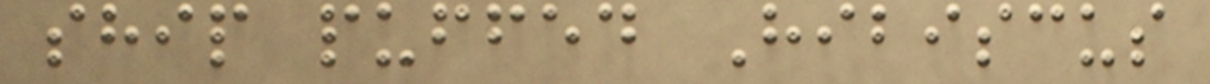ship puffed Hibiscus
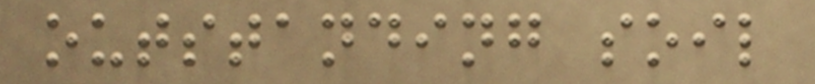outstanding soil
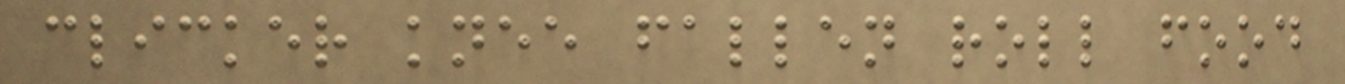clicker knee fallen roll food
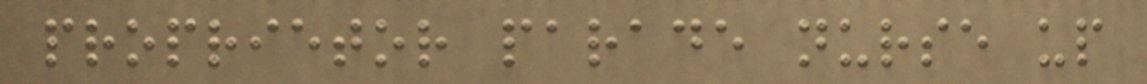proprietor parade nurse up
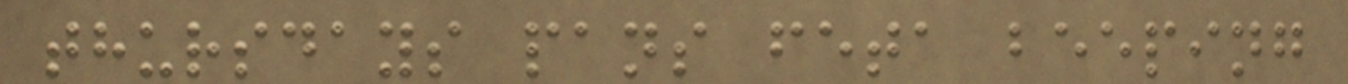thursdays pans feta beeping
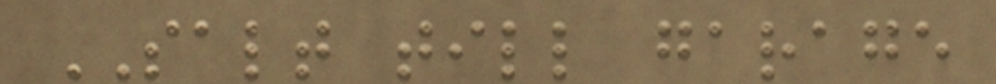SALT till garage
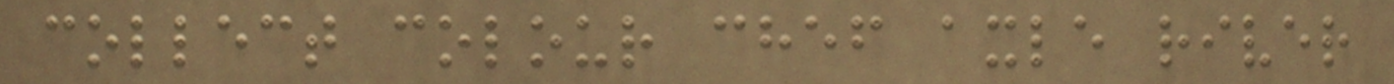collect colour chef axle river
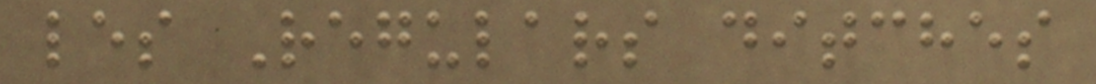les Regulars ditches
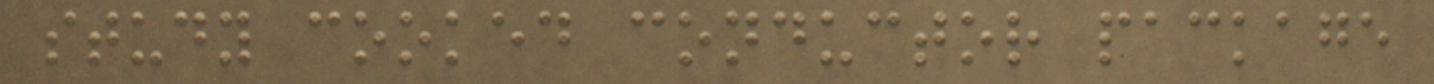study cooked conductor package
